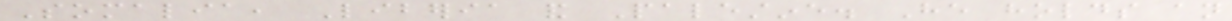Somalia, Liberia and Palestine. He holds an
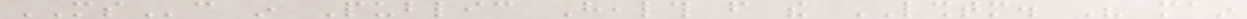MSc in Public Health from the LSHTM. His main
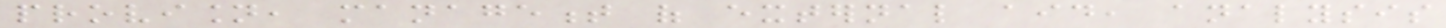provision, management of external aid, analysis
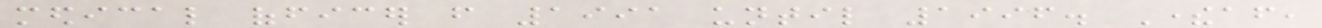medical officer from 1991 until 1996. Thereafter,
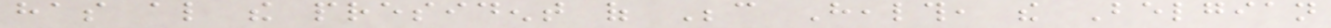has also the president of Because Health, the Belgian
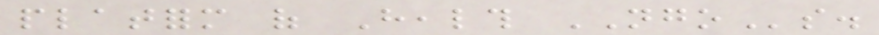platform of Health NGOs.
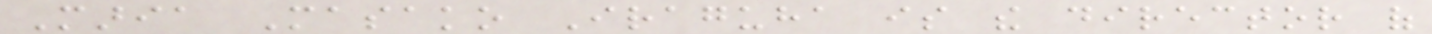Maria Masako Iraguha is the director of
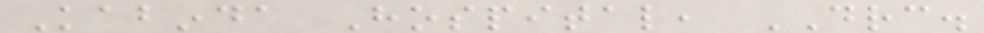Kabinda Hospital, DRC.
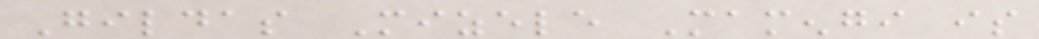Gildas Mizele Mamengi is
